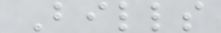Bills
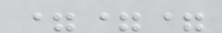===
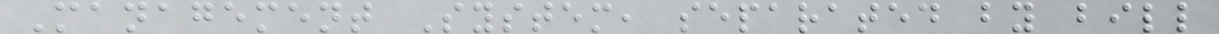Management System, separated by bill
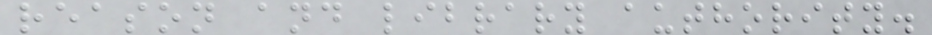reason and library authority.
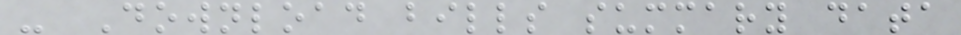- Download bills summary data
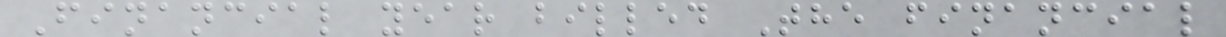Financial year billed The financial
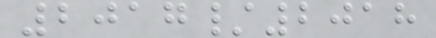2017/2018
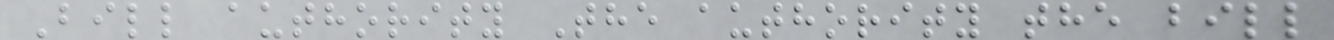Bill authority The authority the bill
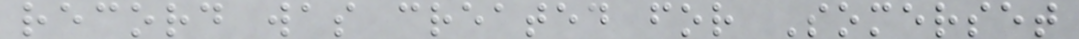record was created for Somerset
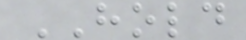HOLD
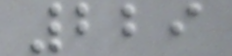229
